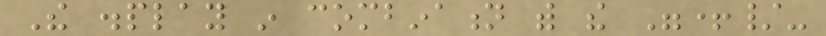The display in combination with the "+/-
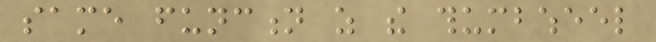same function as the thumbwheel
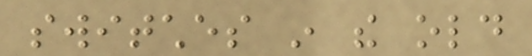switches in the old
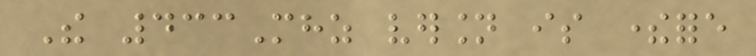The 433Mhz version is therefore
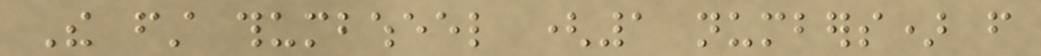The first thumbwheel (1 numbers) from
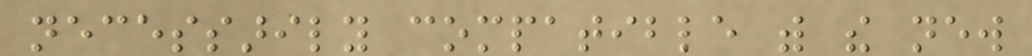necessarily compatible with the new
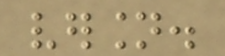version.
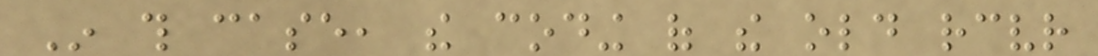In this case, the coding of the old receiver
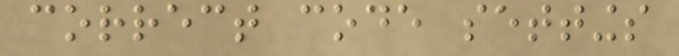correct code settings
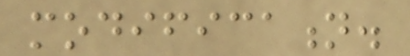modification.
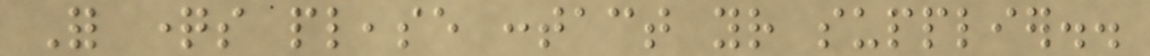For questions please contact your supplier..
